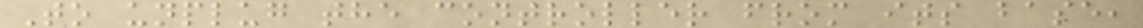To unplug the controller from its base,
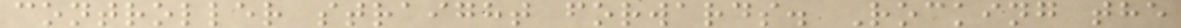controller straight forwards. Rocking the
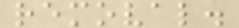removal.
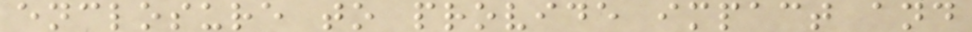enclosure to provide impact and
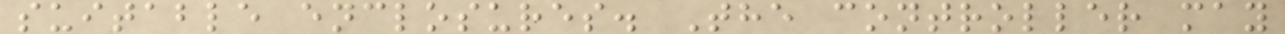suitable enclosures. The controller may
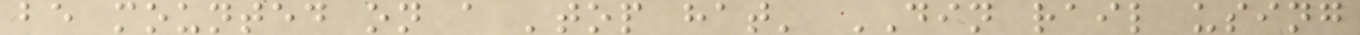be mounted on a 'top hat' DIN rail using
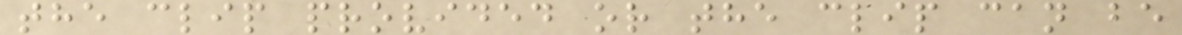the clip provided or the clip can be
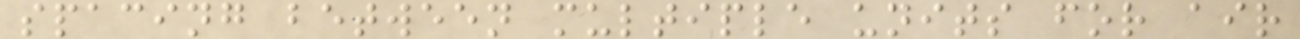spacing between multiple units for air
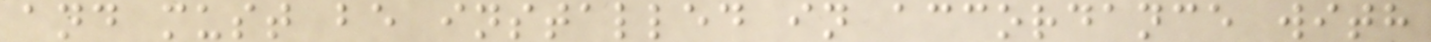and must be installed in accordance with
